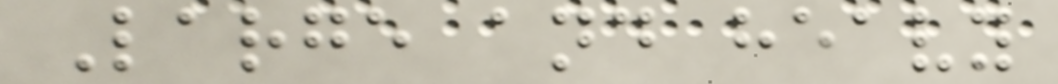Large and heavy
